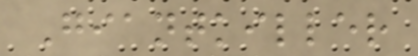Giantkiller
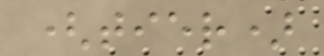(tier)
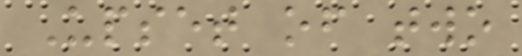Upset of two
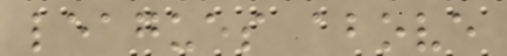leagues above
